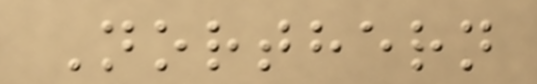Northern
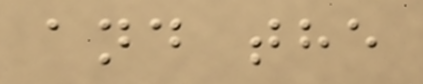and the
